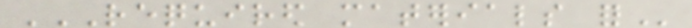REQUIRED MATERIALS FOR
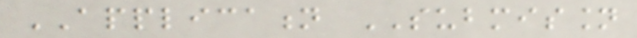APPLICATION SUBMISSION
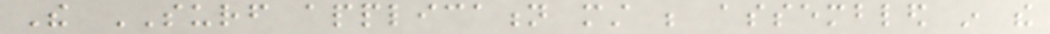The SURF application must be assembled in the
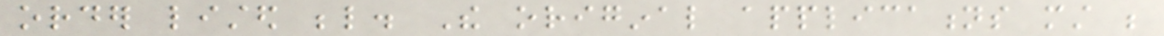order listed below. The original applications must be
